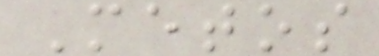Metos
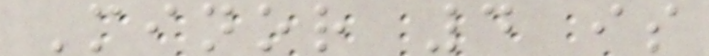Minor 4 is
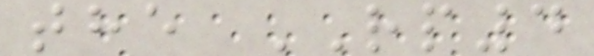the RP4
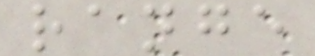range
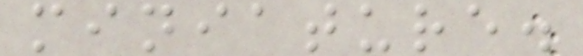miniature.
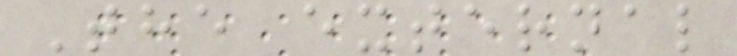The external
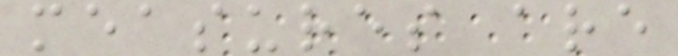measures are
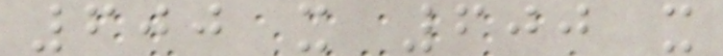600 x 600 x
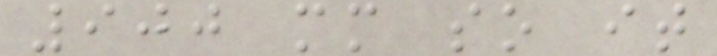900 mm so it
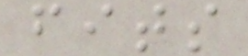fits
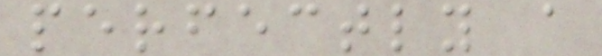perfectly a
